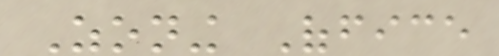Zoning Office
